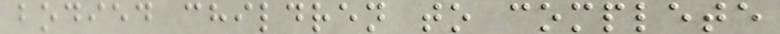bodied children to complete
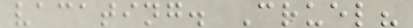vacating. Cruel?
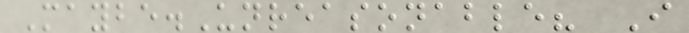Maybe.Unreasonable? I
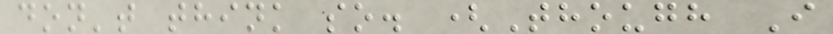don't think so. (Though I
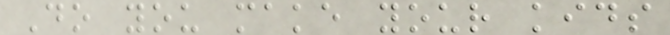Do you make your kids
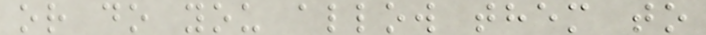or do you allow them to
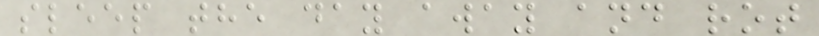sleep the day away and rot
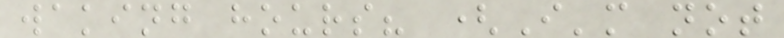waking hours? (I'm not
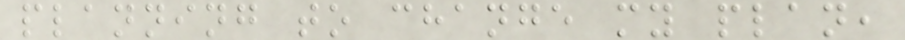planning to change my plan,
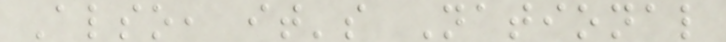Also, it's National
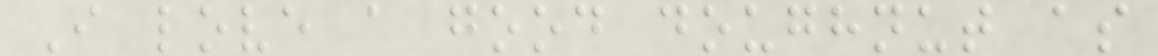I love a good doughnut as
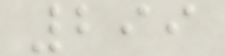299
